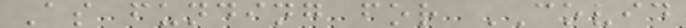As funding for COVID
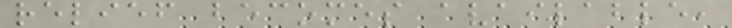relief becomes available,
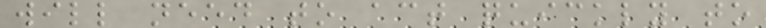will need to act quickly to
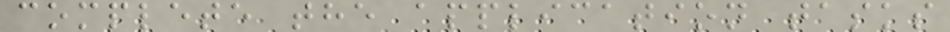complete the application tasks
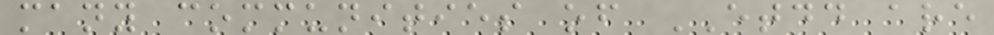many communities of ETDD are
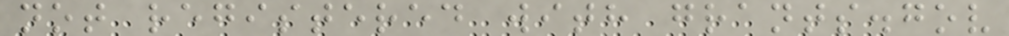not registered with grants.gov
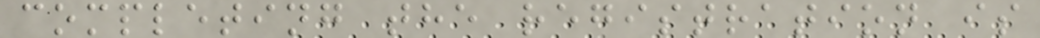completing the registration is
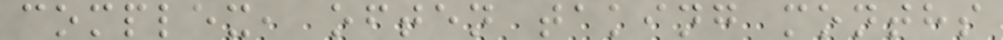complex, often taking months
